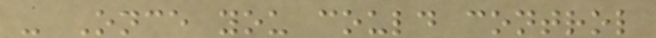- Once you could control
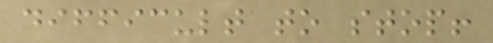difficult to stop!
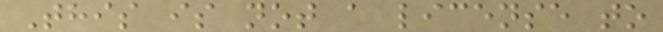This is not a license to
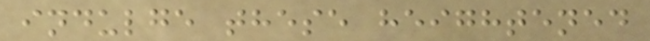indulge these heightened
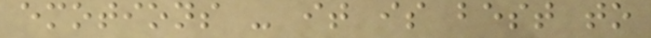emotions - it is best to
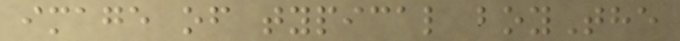image of typical boyThe
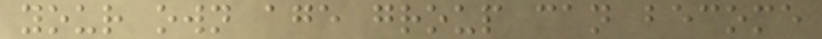your own age group can become
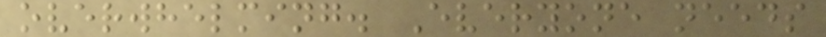overwhelming. Everyone needs
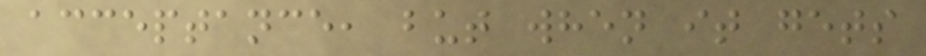acceptance, but when it gets
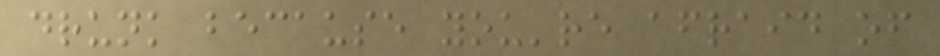drunk because you're afraid of
